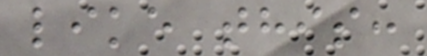like this:
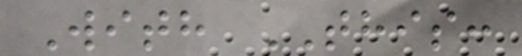With THIS:
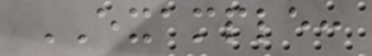EXAMPLE:
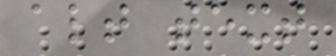alt text
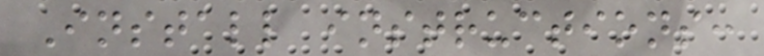Install instructions:
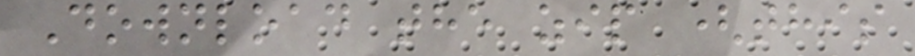Download the zip (this
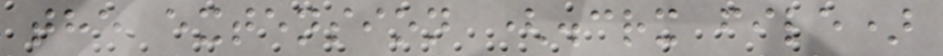the extension (.crx file)
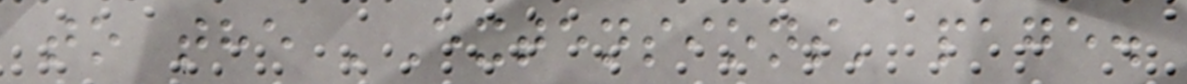to the 'Extensions' page.
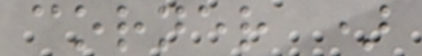corner )
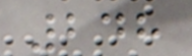248
